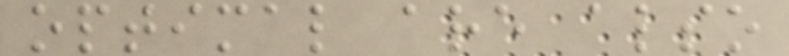optimal are also
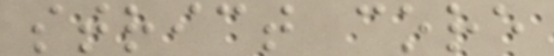strict core
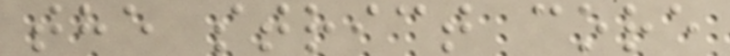the strict core
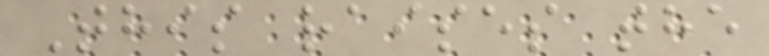This raises the
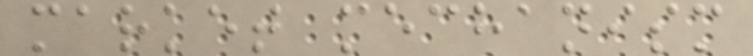market mechanism
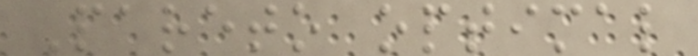Pareto optimal
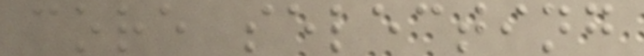core selecting
